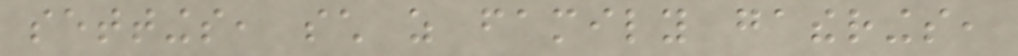settings, such as family gatherings,
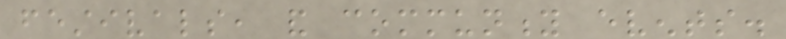festivals, and community events.
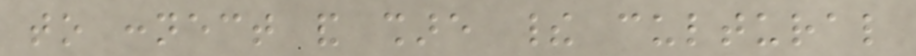to connect and share their cultural
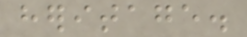heritage.
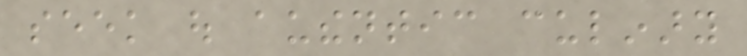seek out authentic culinary
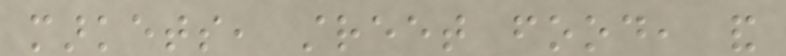markets, street food, and
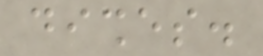dishes.
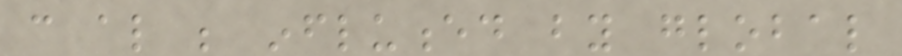can also be influenced by global
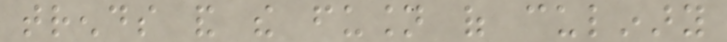trends and the fusion of culinary
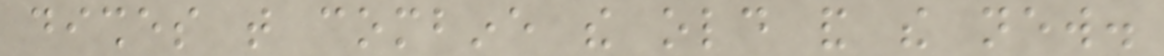dishes that combine the old and the new.
